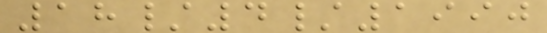18/4/1990
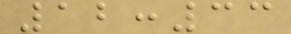12:33
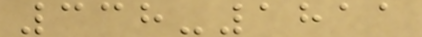338-1811
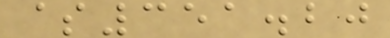$351.20
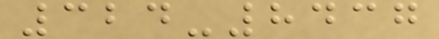324-8437
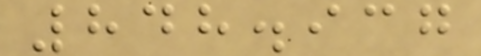848.937
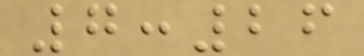7:26
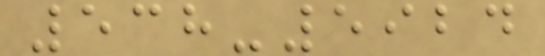538-5924
